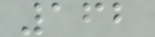162
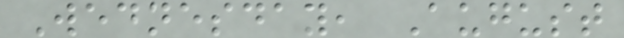Wednesday, August
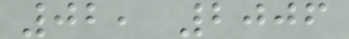02, 2006
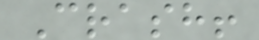Crash!
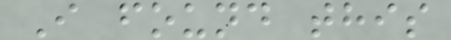I found this
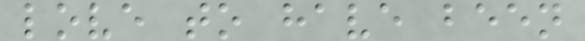love to have been
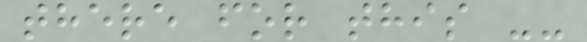there for this --
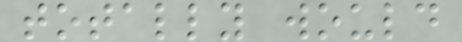totally would
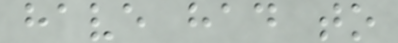have had to
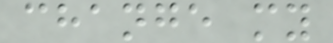change my
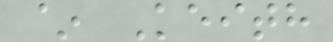~ Keith
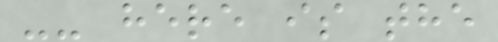-- here is the
